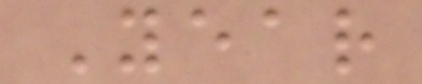Year
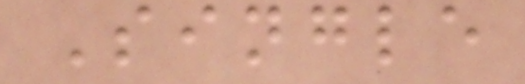Single
